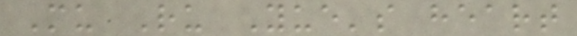Mu Ru Yue's heart
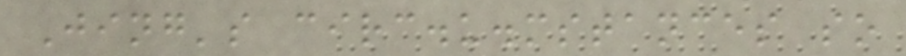Jing's circ.u.mstances so
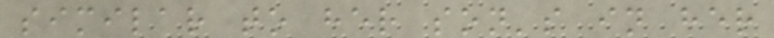similar to her son's in her
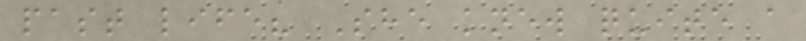past life? She knew quite a
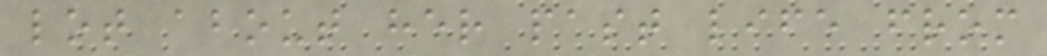lot about her past life from
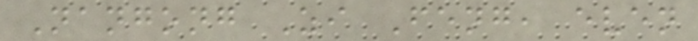Nangong Zi Feng, even
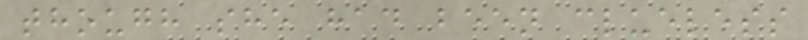though she had been clueless
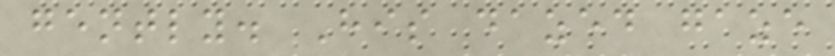gently. His dazed gaze
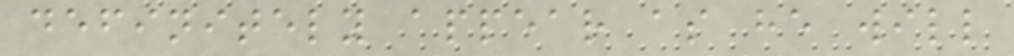definitely appear as he will
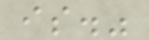is."
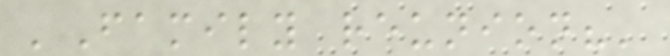'Family reunion?'
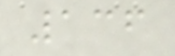136
